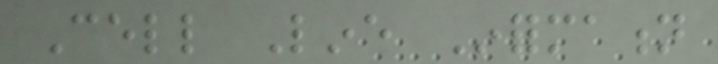Cell Line Information
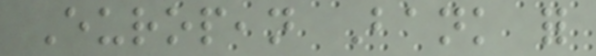European Bank for
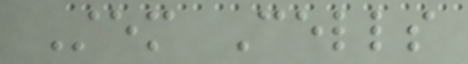Stem Cells
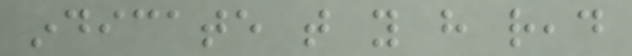indicate that you have read
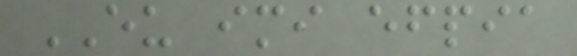EU imi efpia
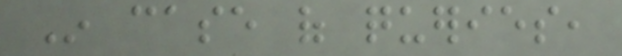In case of queries,
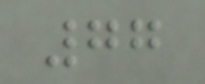77
